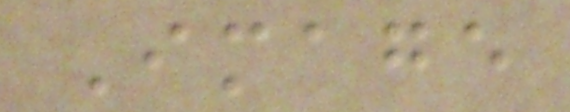Image
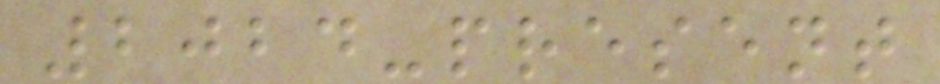2024-present
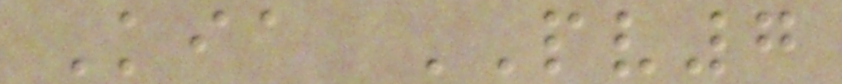Kia PV7
